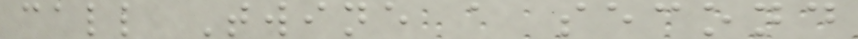call Twine a second
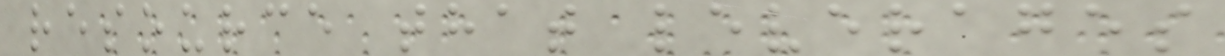resource that leverages
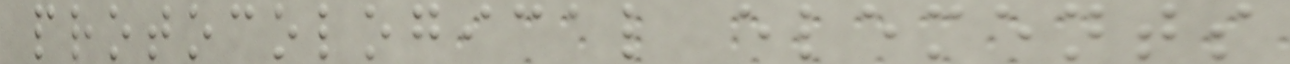protocological elements
